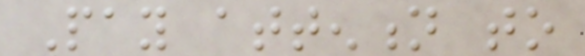Pay attention to
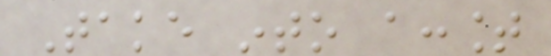Take into account
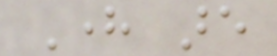Here are
